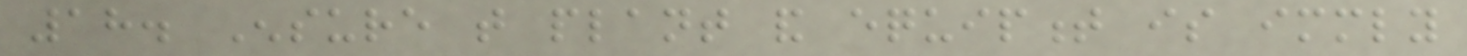18. Ensure that plant and equipment is immediately
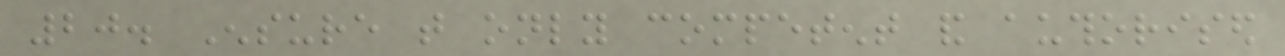20. Ensure that only competent and authorised
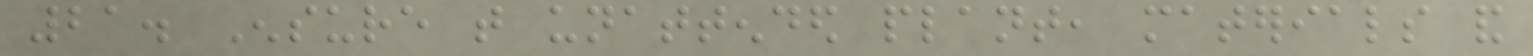21. Ensure that unattended plant, materials and
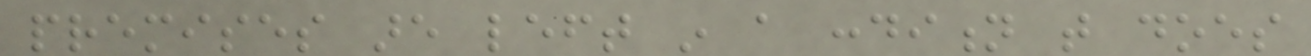premises are left in a condition that does
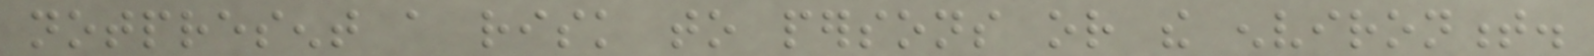notpresent a risk to persons or the environment.
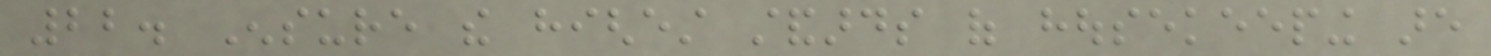22. Ensure the highest standards of housekeeping are
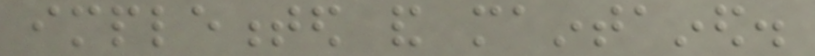implemented and maintained.
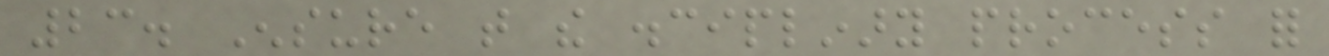23. Ensure that the disciplinary process for
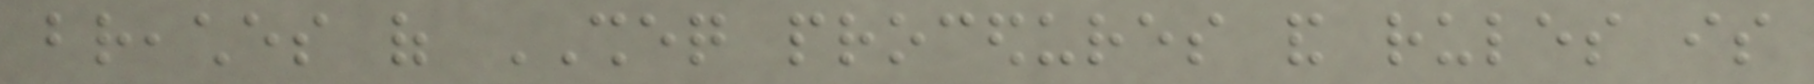breaches of SHEQ procedures and rules is
